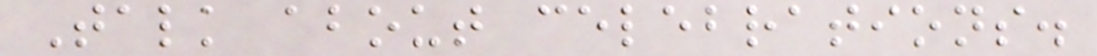Talk about celebrations.
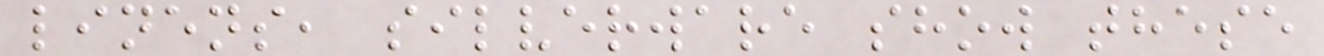linens, silverware show these
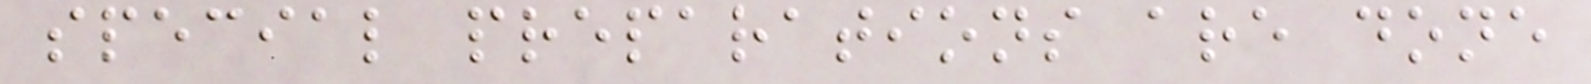special preparations are done
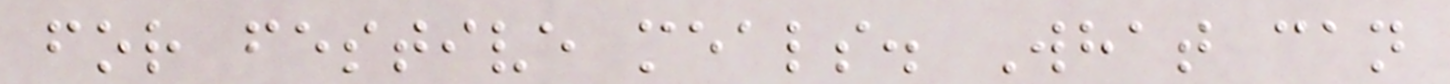for festive meals. What can
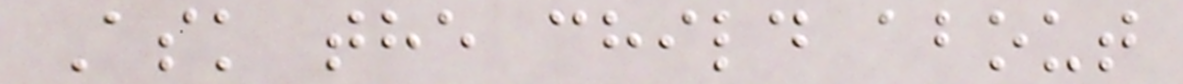Ask the child about
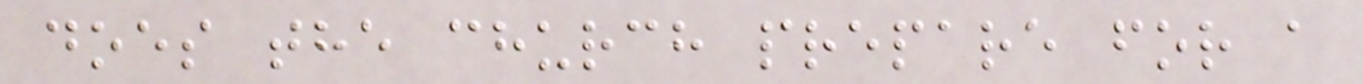does the church prepare for a
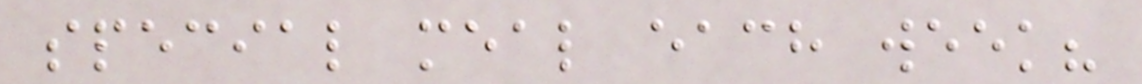special meal each week?
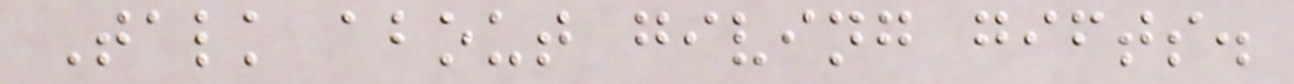Talk about giving gifts.
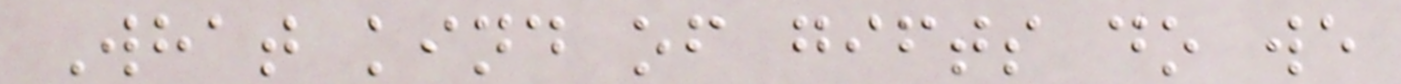What kind of gifts do we
